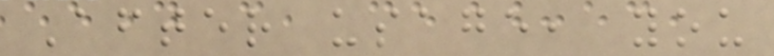After usage, you
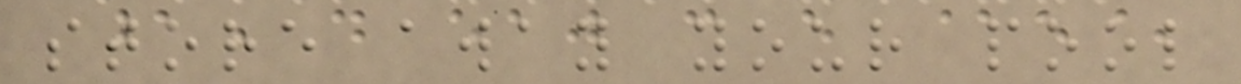store away your pool
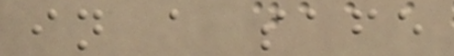in a safe
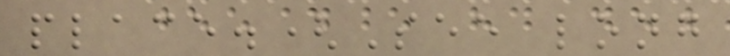place.(See long
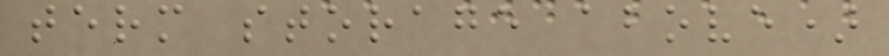term storage above)
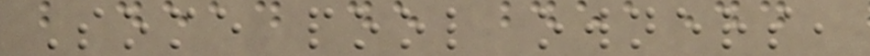Some pool owners,
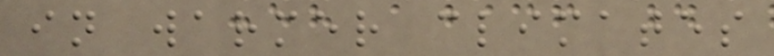in warmer climates
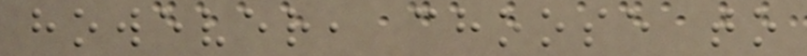however, choose to
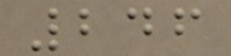246
